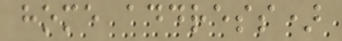home address)
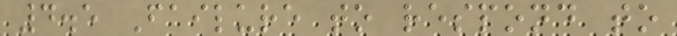4.5 Failure to respond to
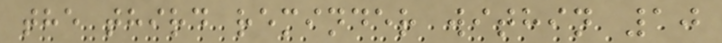the third reminder within 10
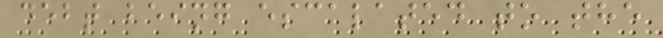debt being escalated to the
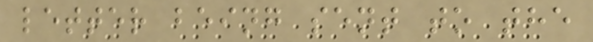letter being sent to the
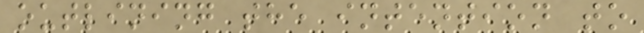outlining the intention to
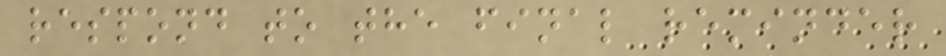respond to the final reminder
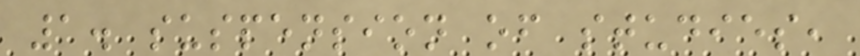1. suspension of studies,
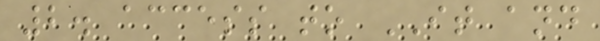2. access to IT and
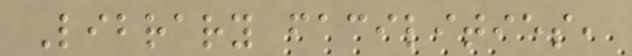Library facilities,
